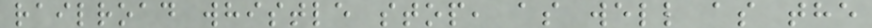railroad whistle stop, as well as the
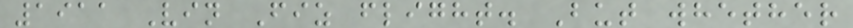1911 Vin Fiz flight. But whether
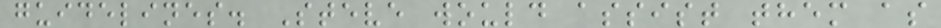guidelines. Steve would assist them as
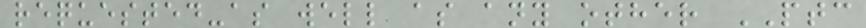requested-as well as any other PTC
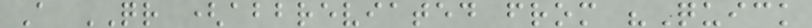A QR (abbreviated from "Quick
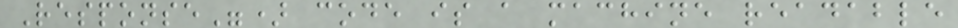Response") code is a machine readable
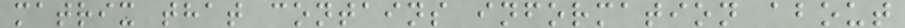matrix that contains information about
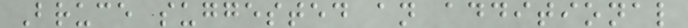Bruce suggested an additional
